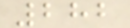282
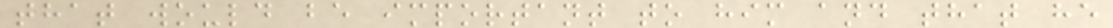that would be important to him and that he
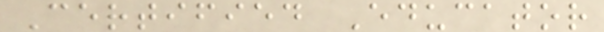Certified Educator
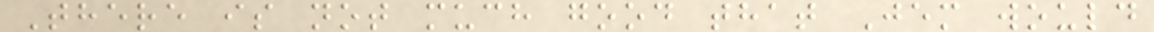There is not much good that Jem would
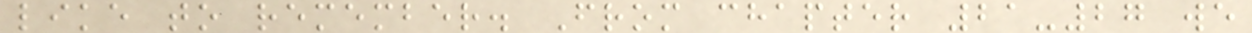like to remember. From chapter 21-27 we
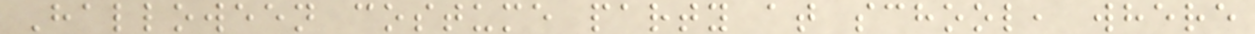Halloween costume party at school, where
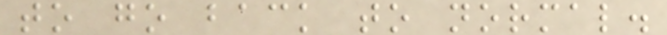to go back to normal.
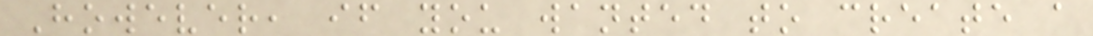However, if you wanted to create a
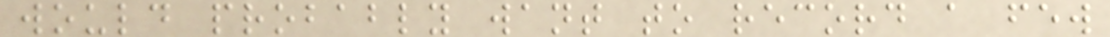would probably want to record a few
